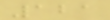121
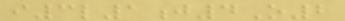i3l1j4O2
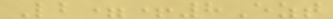Lb=+8Ezt
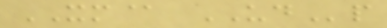XM@ UDp
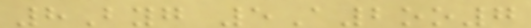8Byg 5A2oo7
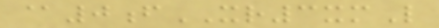@0fXR3xmL
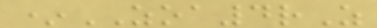*ZOA4rZ
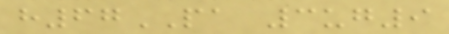h67PA 3ug9
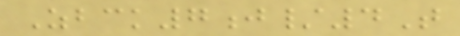Zbck7j/4T
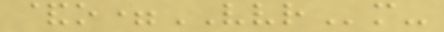&o=VVRm-
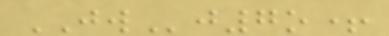JWj7o+
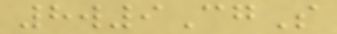8w9CgS
